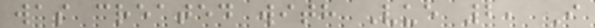was created with Vue 2, I
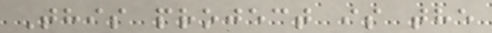This project is the
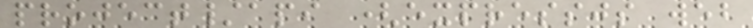project/api (expressjs web
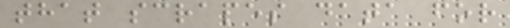that scrapes data for
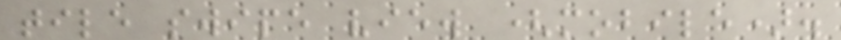tile swipe view (mobile).
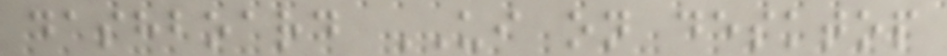dashboard UI on desktop
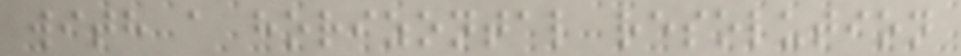with a horizontal resolution
